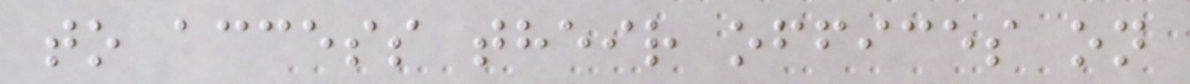to access their offices on
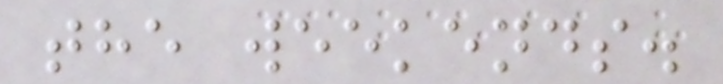the weekends.
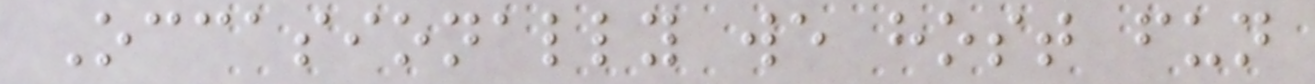Occasionally we host fun
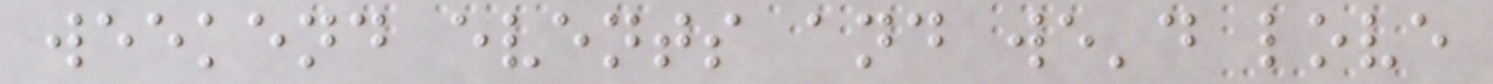weekend events and we'd love
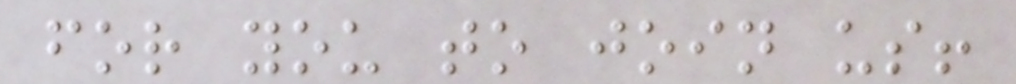for you to join us!
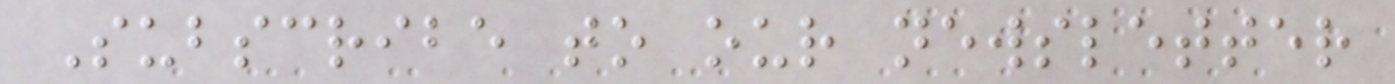Subscribe to our newsletter
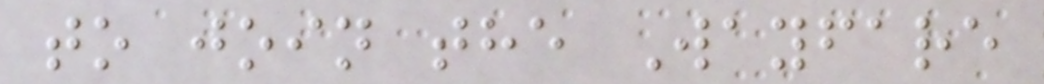to join the Wayfare
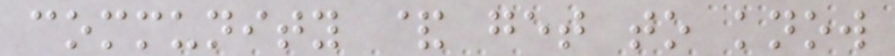community & get to know
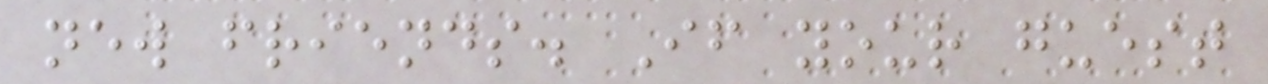new friends. If your guest
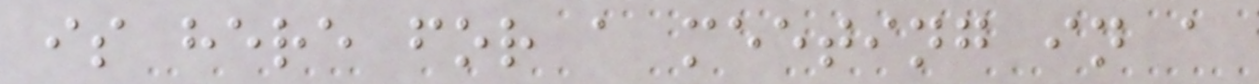is here for a meeting in a
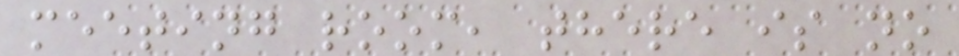meeting room, there is no
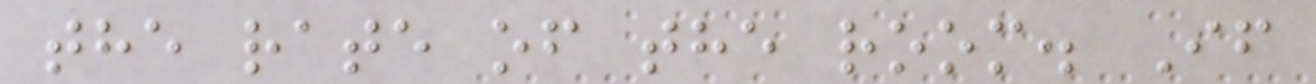the rate of the room. If
